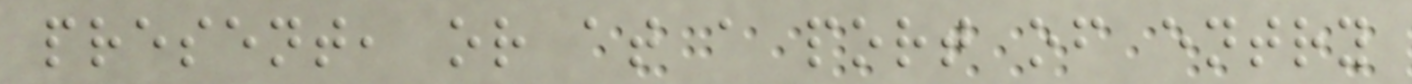present, or at a port of entry
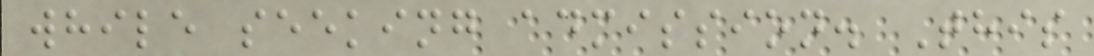while seeking admission. This
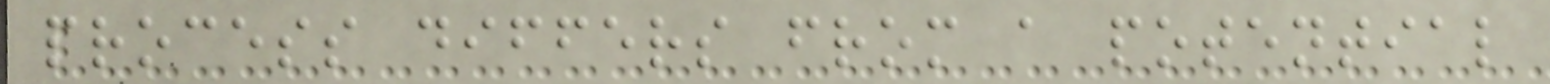process differs from a potential
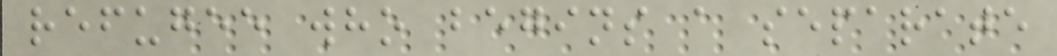refugee who begins a separate
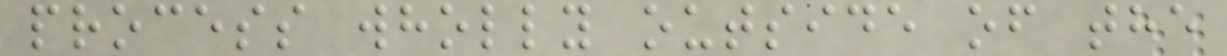process wholly outside of the
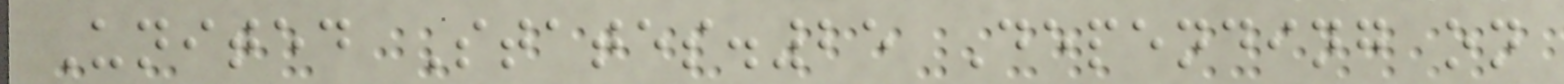United States.25 Depending on
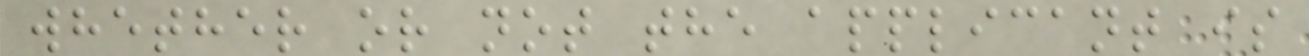whether or not the applicant is
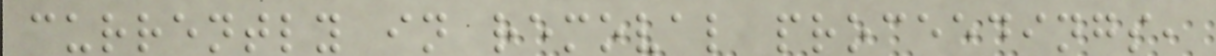currently in removal proceedings,
